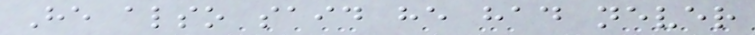He also said he had never
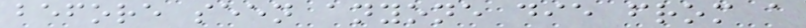before seen anyone die from a
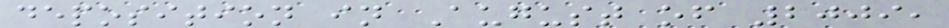deposition in August of 2009,
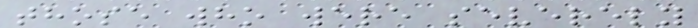those who were severely
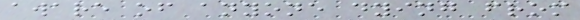aware of anyone dying from
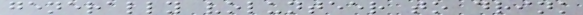generally volunteer to drink
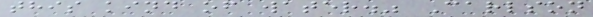this kind of water." Carlson
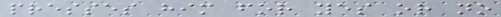presses him for yes or no
